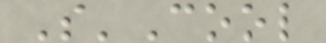S'Cool
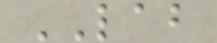LAB
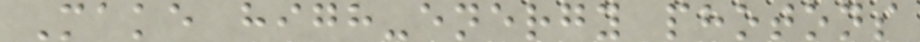Make high-energy photons
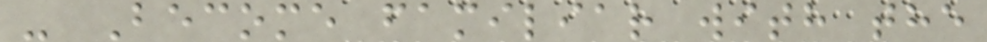- Become familiar with the
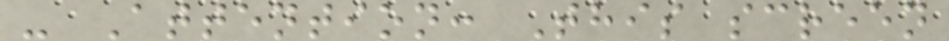- Attention: This screen
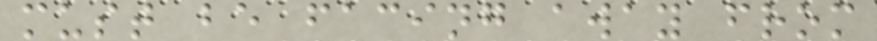must be facing away from
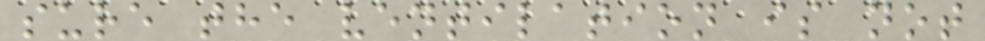sure the ventilation is not
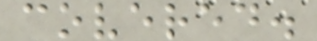covered.
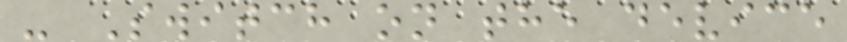- Switch on the device
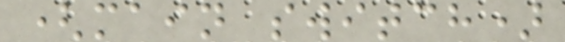(main switch)
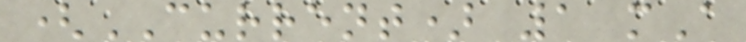(CURRENT) 1 mA
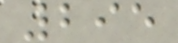295
